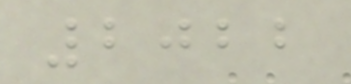2022
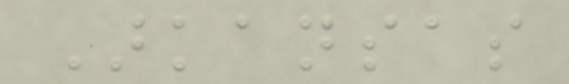Arkansas
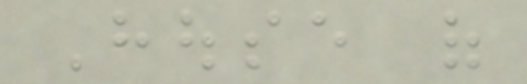House of
